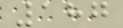187
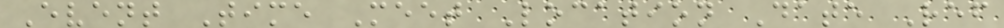Event Time Meet Location Date Ref
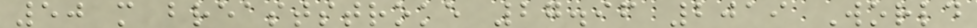50 m breaststroke 27.96 2019 World
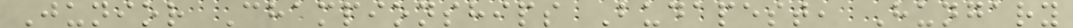Junior Championships Budapest, Hungary
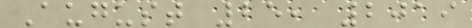August 25, 2019
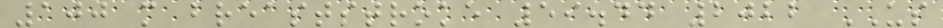100 m breaststroke 59.44 2022 US
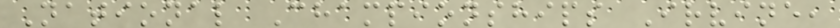National Championships Irvine,
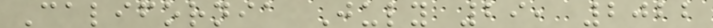California July 29, 2022
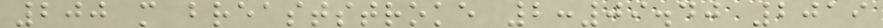200 m breaststroke 2:09.40 2019
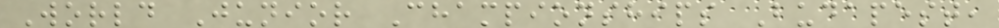World Junior Championships Budapest,
